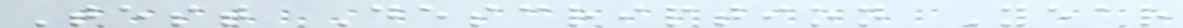Test Description Year
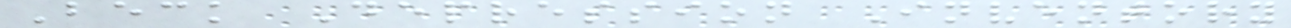Beck Depression Inventory
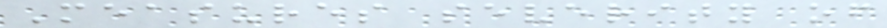Measures severity of
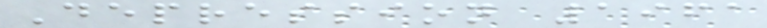Depression 1961
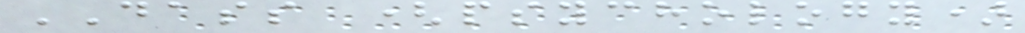DASS (psychology)
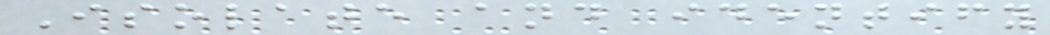Isolate and identify
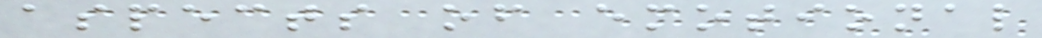aspects of emotional
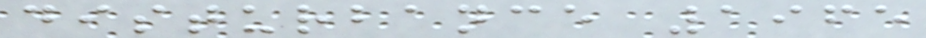disturbance 1965
